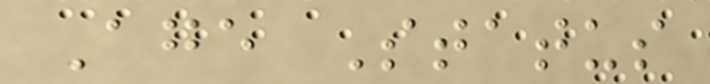Age Status
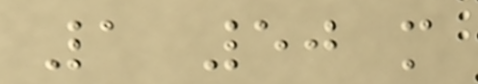1 50 m
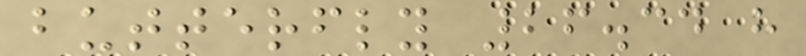butterfly 26.34 h
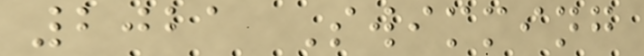2021 Swimming
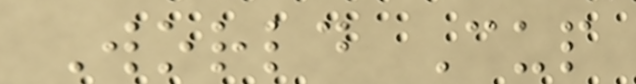World Cup
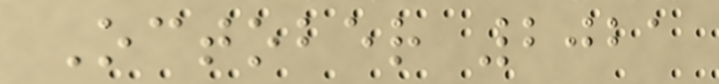October 2021
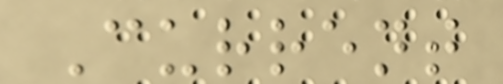Current
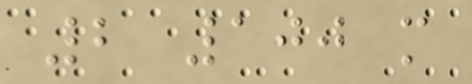2 100 m
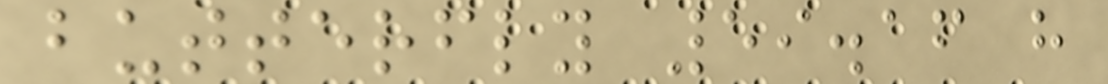butterfly 59.16 h
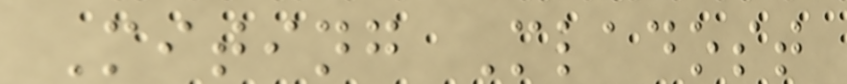Miting Mladost
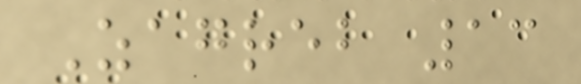Zagreb 13
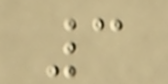3
